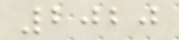2020
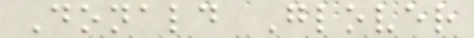Donald Glover
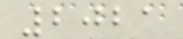2021
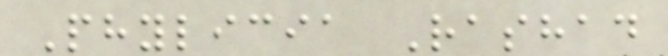Phylicia Rashad
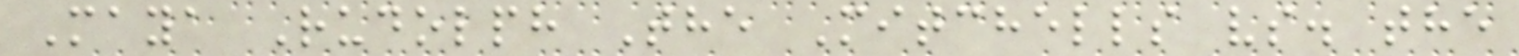Maya Rudolph The Mitchells vs. the
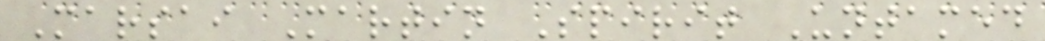Marsai Martin Spirit Untamed
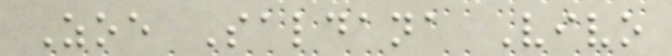Zoe Saldana Vivo
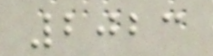2023
